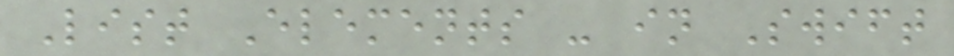List Elements - in Swift
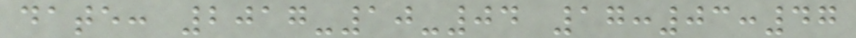date: 2017-10-04 17:03:47
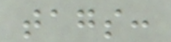tags:
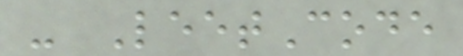- LeetCode
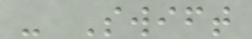- Swift
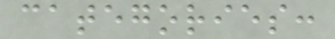categories:
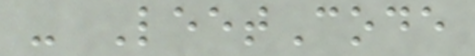- LeetCode
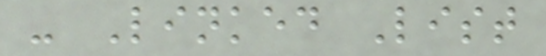- Linked List
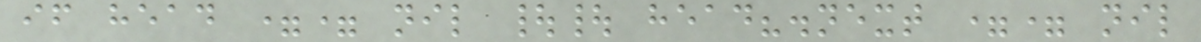if head == nil || head?.next == nil
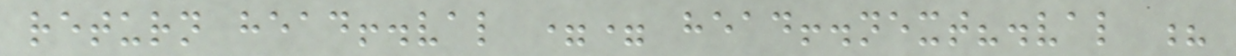return head!.val == head!.next?.val ?
